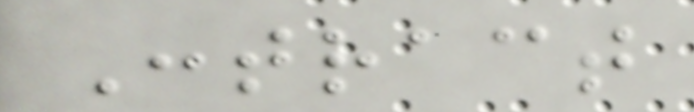Contract
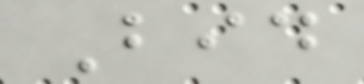Bid
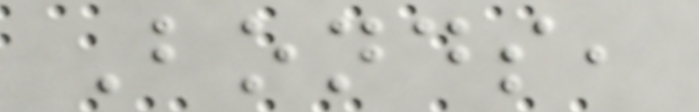Bonds,
